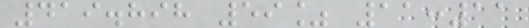419.898 59% 11:11
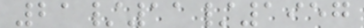21/11/1957
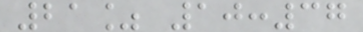21% 10:37
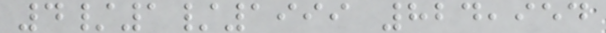4/1/1999 824,954
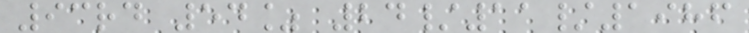93rd 54% 24/11/1986
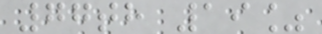77th 19%
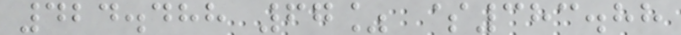424.488 67% $383.88
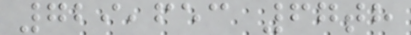729,653 67th
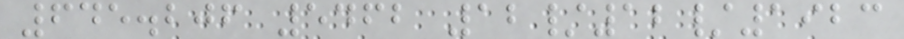645.206 5462 12/12/1923
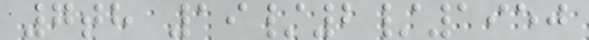7th 19/2/1950
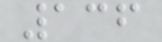136
